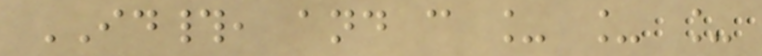ID#, and c _ _ _
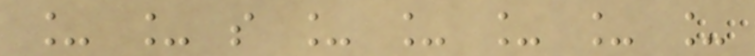_ _ s _ _ _ _ _
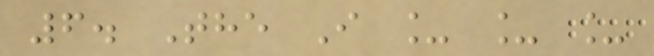6. The I _ _ _
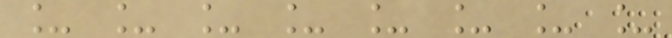_ _ _ _ _ _ _ _
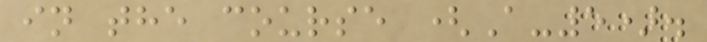in the course (A-5).
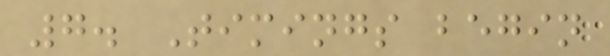7. Timings begin
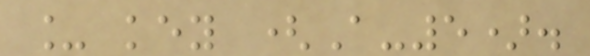_ key (A-5).
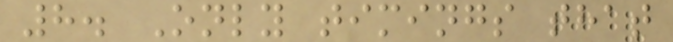8. Only timings that
